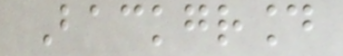Background
